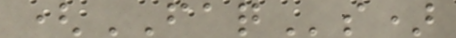(FAQs)
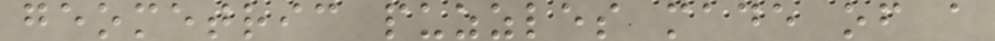geometric puzzles made of a
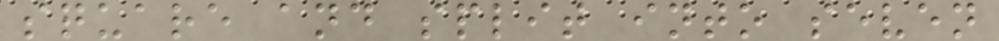square and split into seven
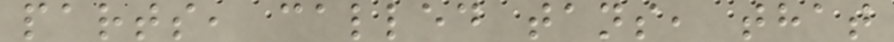parts, called tans, that
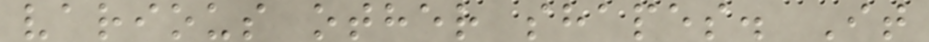various other shapes. It
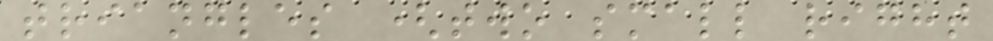triangles (two small right
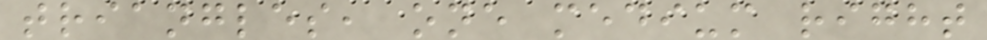triangles, one medium right
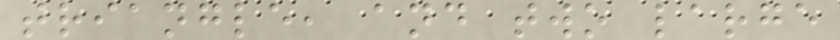triangle, and two large
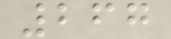267
